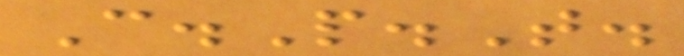C.P.T.
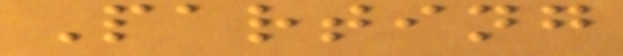Parting
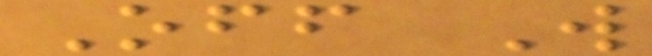Off W
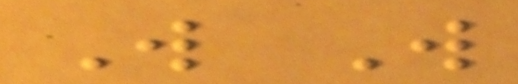W W
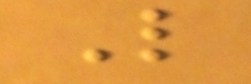L
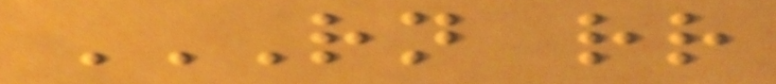RN RR
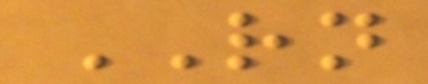RN
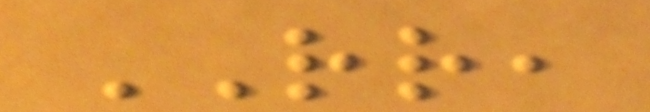RR,
